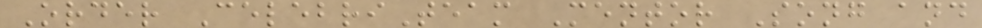Order CelebriTeam Mentor Song and
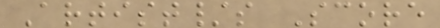Artist/s Score
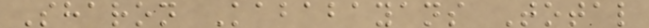Sharon Kababayans Total
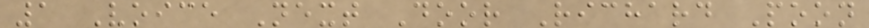1 Voice Next Door Richard Poon
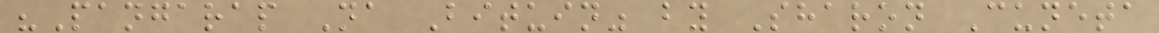"Pangarap Na Bituin" by Sharon Cuneta
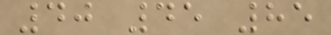40 45 85
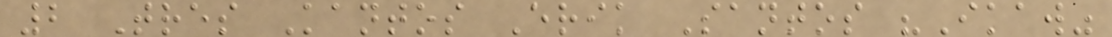2 Tres Kantos Erik Santos "Ikaw"
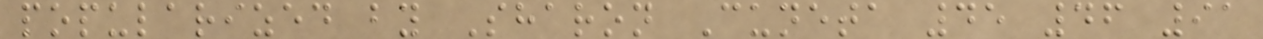popularized by Sharon Cuneta 45 46 91
